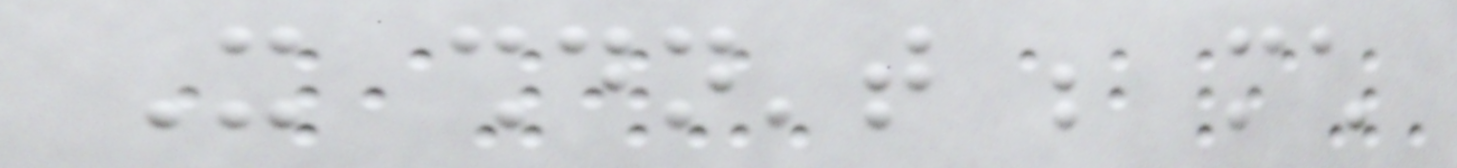It shouldn't be much
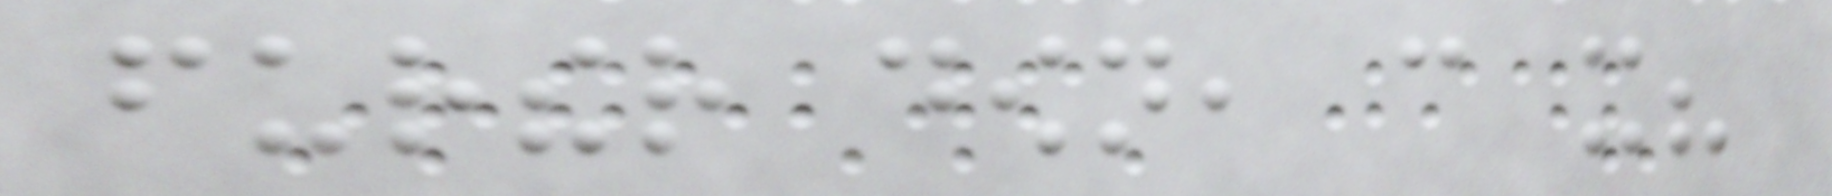further down, can it?
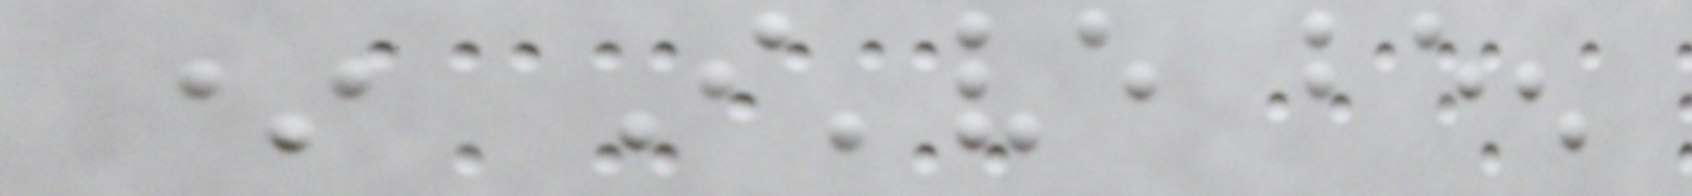* I've been
